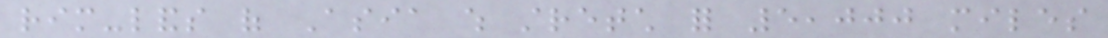rim-lands of Asia which stretch for 5,000 miles
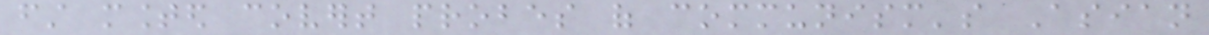first mounted covert probes of communism's Asian
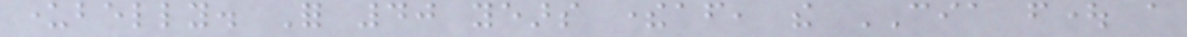underbelly. For 40 years thereafter, the CIA fought a
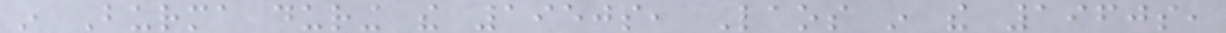in Burma during the 1950s, Laos in the 1960s,
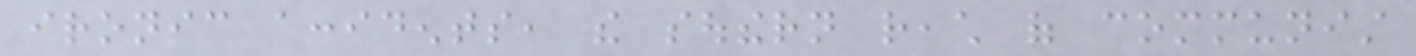ironic accidents, the southern reach of communist
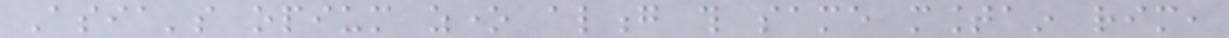Asia's opium zone along this same mountain rim,
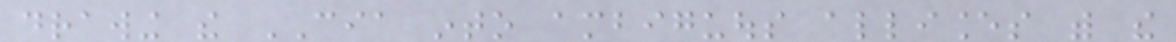drawing the CIA into ambiguous alliances with the
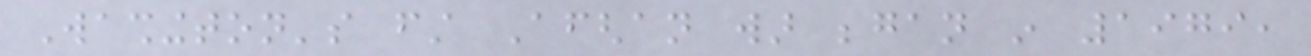Washington's first Afghan war began in 1979,
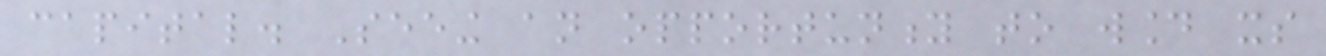capital. Seeing an opportunity to wound its
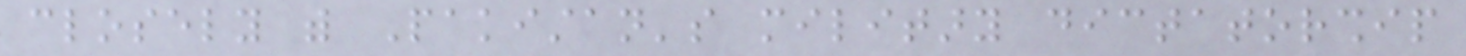closely with Pakistan's military dictatorship
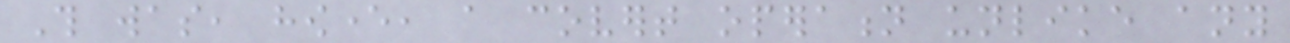This was, however, a covert operation unlike any
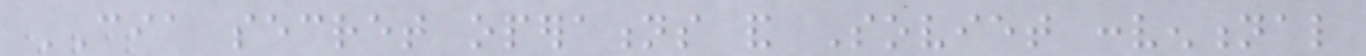CIA secret operations and Soviet conventional
